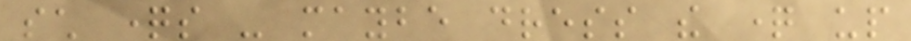such questions - maybe dress the question up
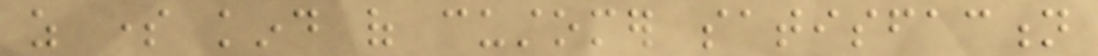as some kind of customer satisfaction
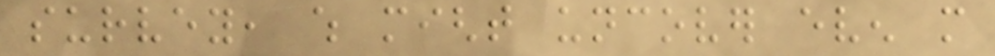survey, which might uncover even more
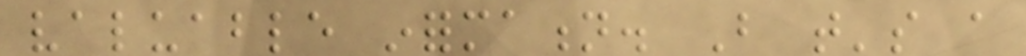valuable information. But that's a
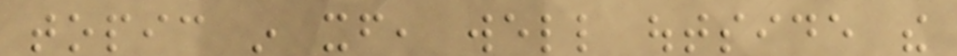topic in itself, well outside the
